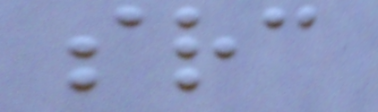src
